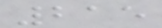215
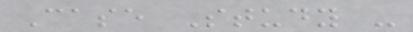Case Study -
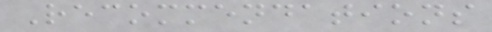Recommendations
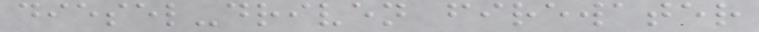diesel-driven firewater
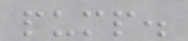pump.
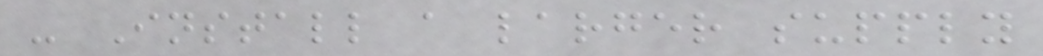- Install a larger supply
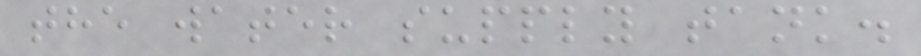the water supply tank.
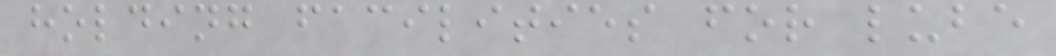holding facilities for lube
